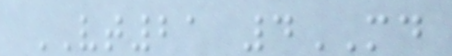VT21 4MD
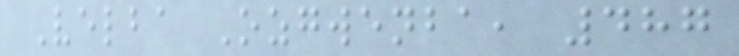Velba Ozgwenba, 487
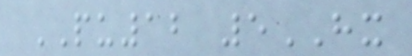PU12 5HX
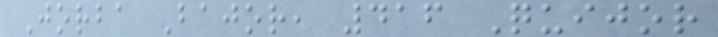Jorba Bajor, 416 Quijor
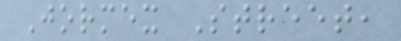Jormex Street,
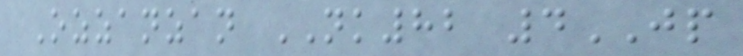Ozzanzan NK82 4JP
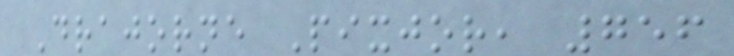Drajorne Pixjor, 756
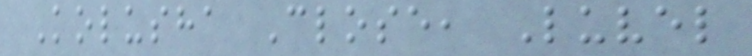Kolusha Close, Luvel
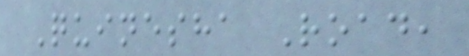Quinesha Road,
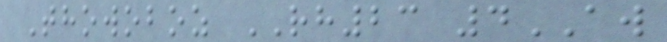Thowoboz RH23 4AW
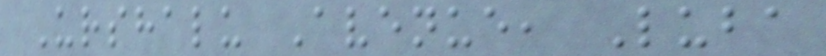Urshalu Avenue, Luba
